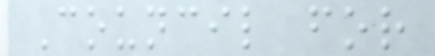Council for
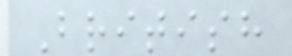British
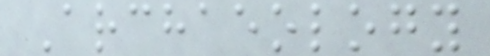Archaeology
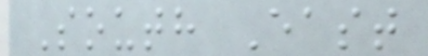South East
